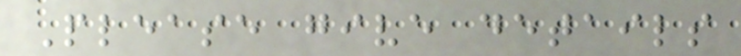Please give details
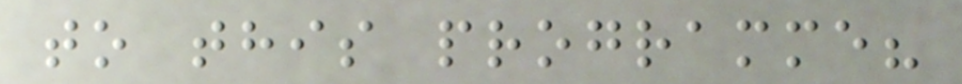to this programme?
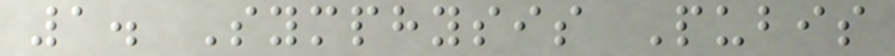1. Symphysis Pubis
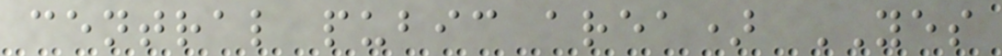central pubic area) YES
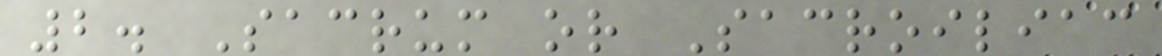2. Sacrum or Sacroiliac
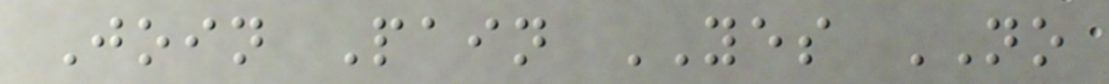Join Pain YES NO
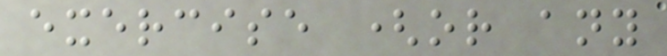exercise (or any
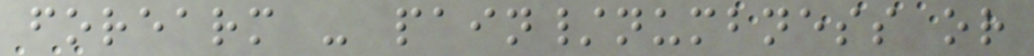forearm - pain/numbness or
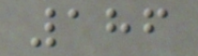186
